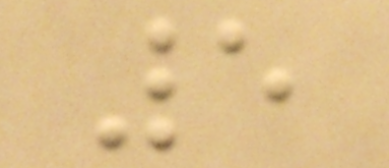5
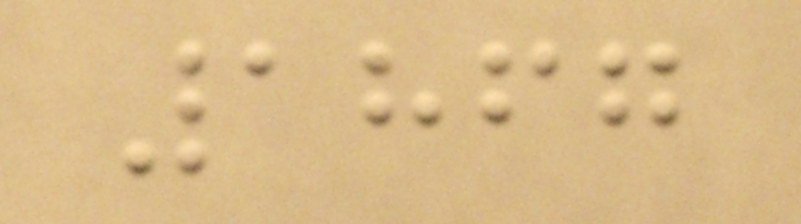1867
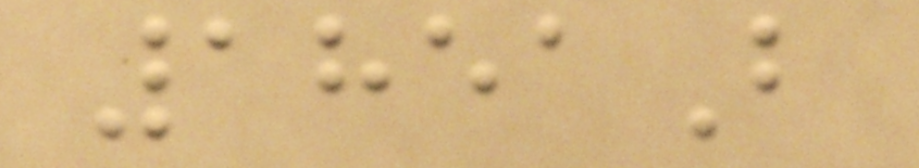1851B
